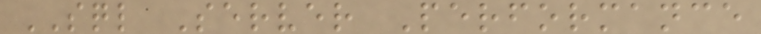SQL Server Performance
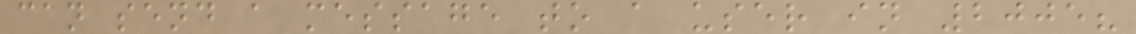can send a message to a user in 2005?
